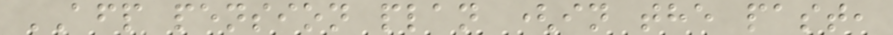AFP pension plan (in the past,
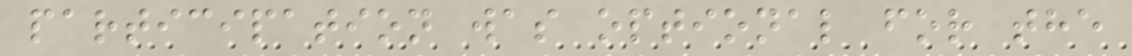participation was optional for the
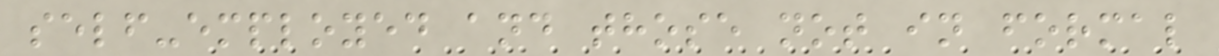self-employed and those not in formal
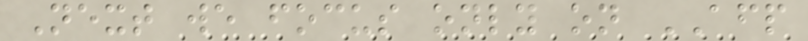Next we focus only on AFP
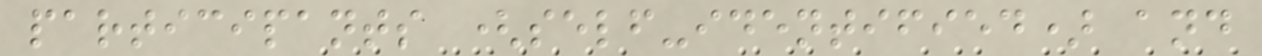participants (self-identified) and
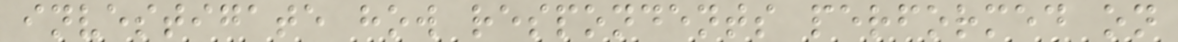investigate how respondents performed on
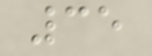35
